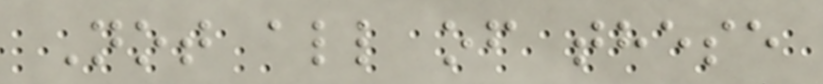Not all of these
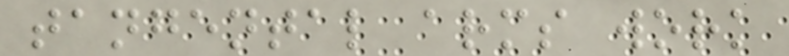tangental arms work
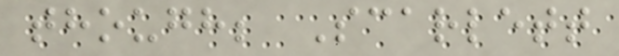though; Scarlett
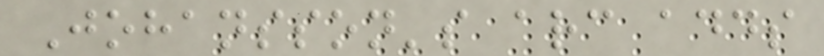Johansson's arc adds
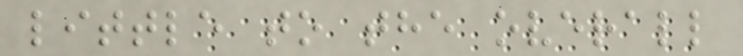little to the overall
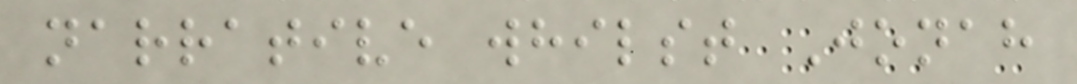narrative whilst Jonah
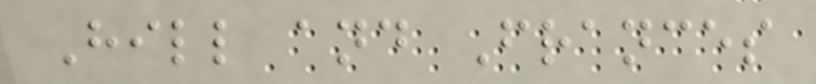Hill and Frances
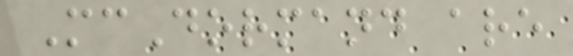McDormand are
